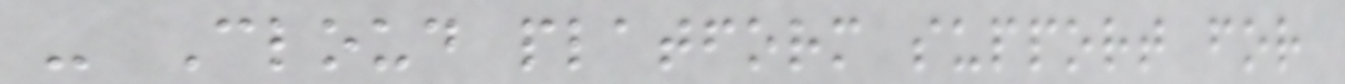- Cloud platform support for
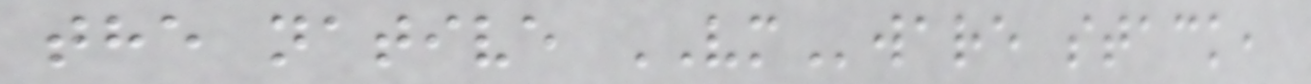the native VMware stack,
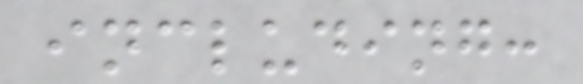including:
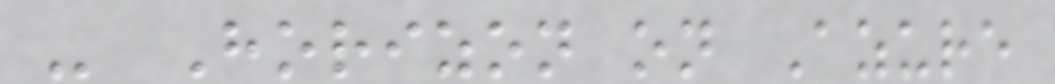- Horizon on Azure
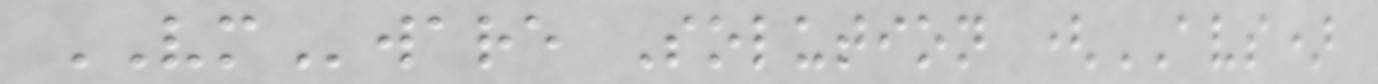VMware Solution (AVS)
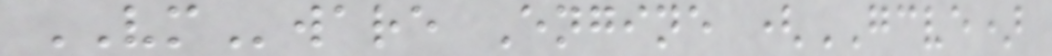VMware Engine (GCVE)
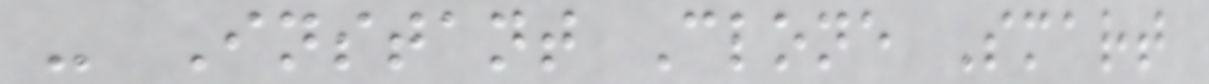- Instant Clone Smart
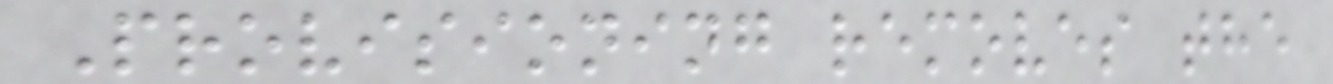Provisioning removes the
